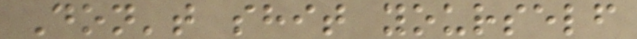Don't shit yourself
